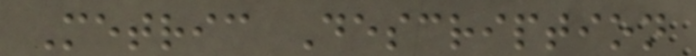Metric Description
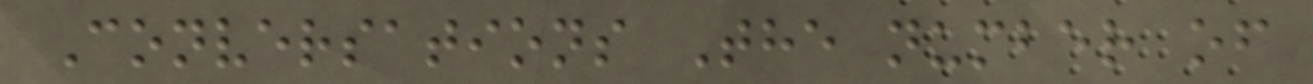Conversations The number of
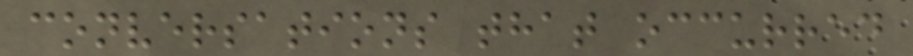conversations that occurred
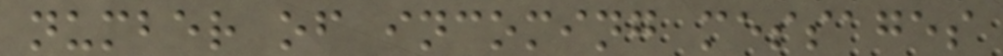number of incoming messages
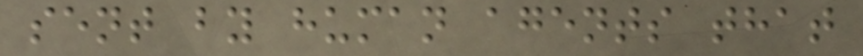sent by human agents that
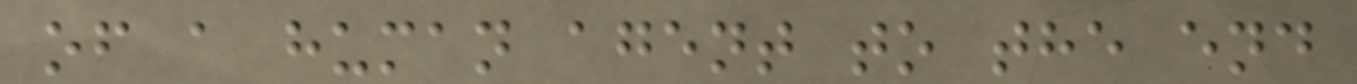of a human agent to the end
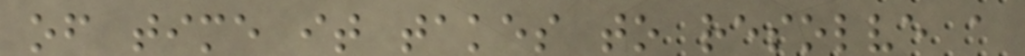of time it takes to resolve a
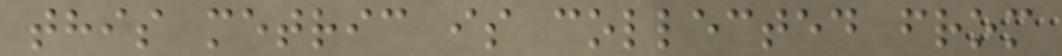this metric is collected from
